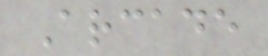Arcade
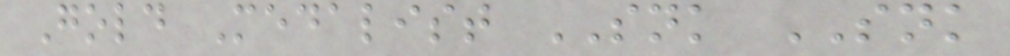Gold Medalist SNK SNK
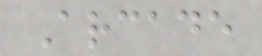Arcade
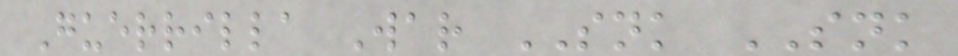Guerrilla War SNK SNK
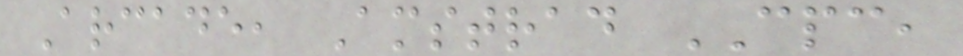Arcade, Amstrad CPC,
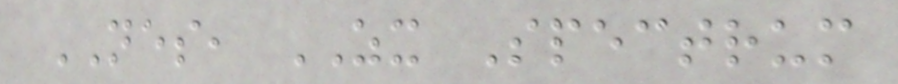NES, ZX Spectrum
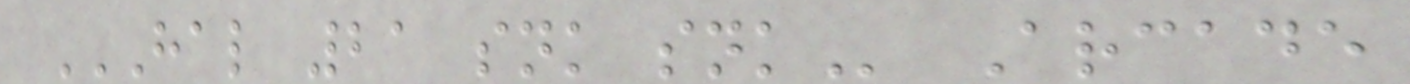HAL 21 SNK SNK Arcade
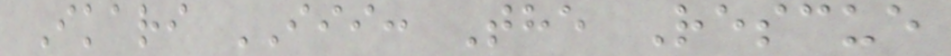Ikari III: The Rescue
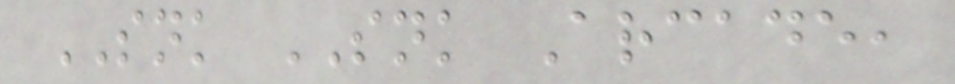SNK SNK Arcade,
